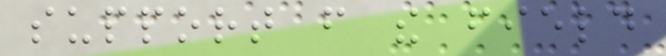support from the field
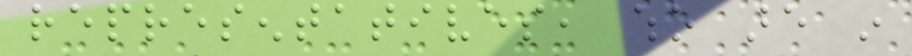representatives, who are in
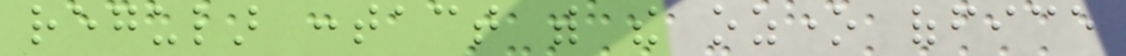regular contact with the ozone office
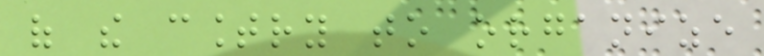of the country to organize
